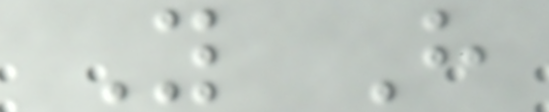Y H
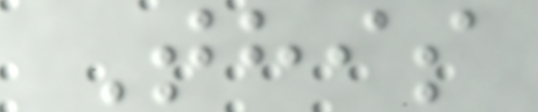This
